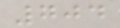704
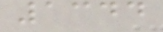1344
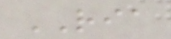RIA
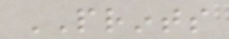PRINTS
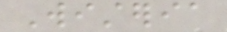Wisteria
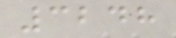3248
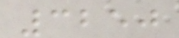3250
